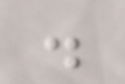.
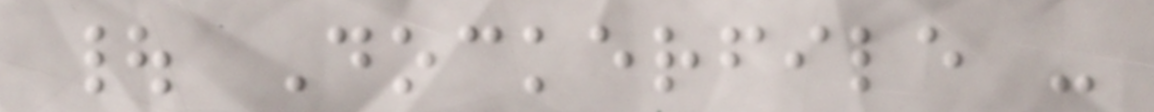| Dockerfile -
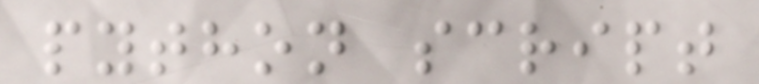python script
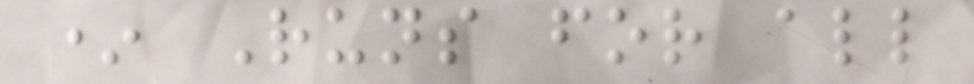* Runs for all
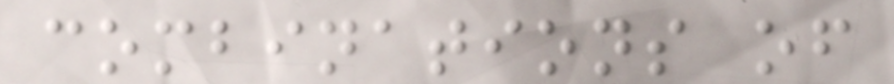combinations of
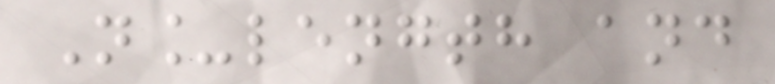N_length and
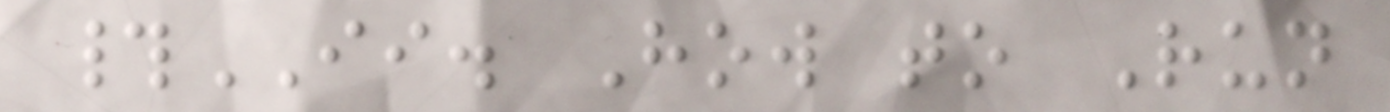#II. How to Run
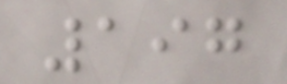197
